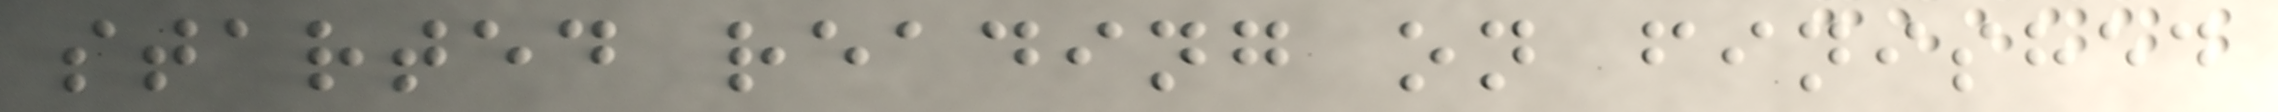started reading on finished
